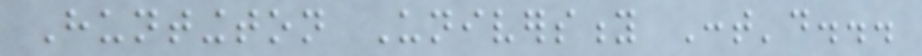Huntington University Cont'd...
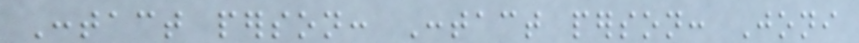Contact person: Contact person: Joni
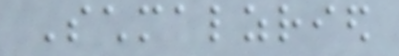Schmalzried
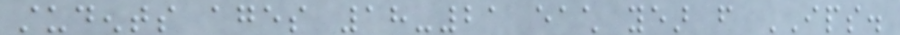students ages 18-21 each year from IPS.
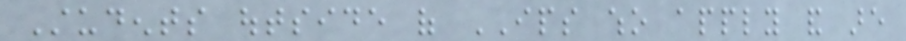Students outside of IPS who apply and are
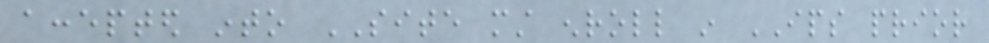accepted into SITE must enroll in IPS prior
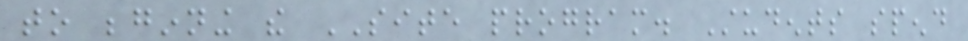to beginning the SITE program. Students spend
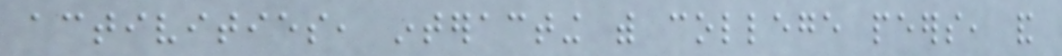activities, interacting with college peers, and
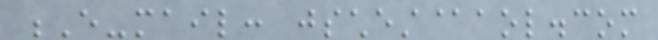E-mail: jschest@aol.com
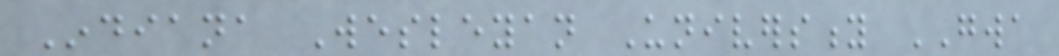Indiana Wesleyan University GWA
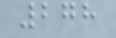278
